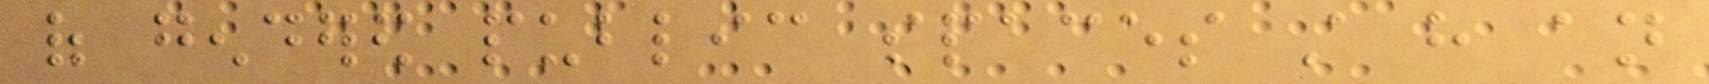of gendered public spaces still have an
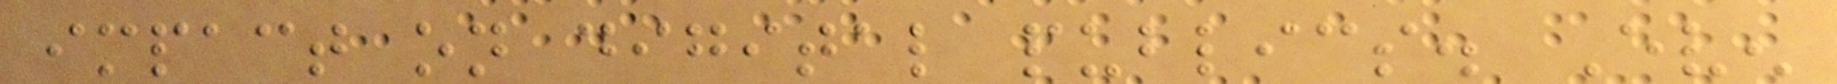impact on digital publics. Even
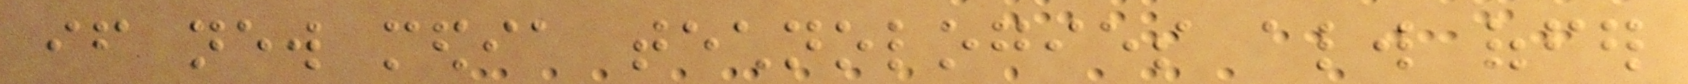if new media technologies always offer
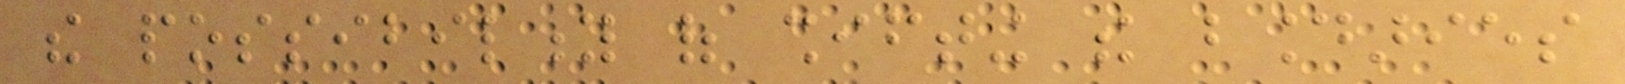the possibility of shifting the boundaries
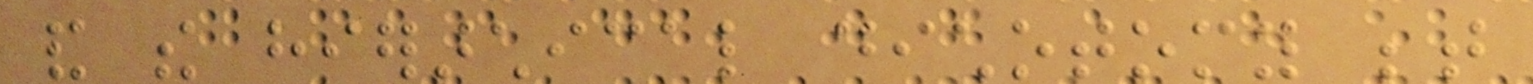and the hierarchical dichotomy between
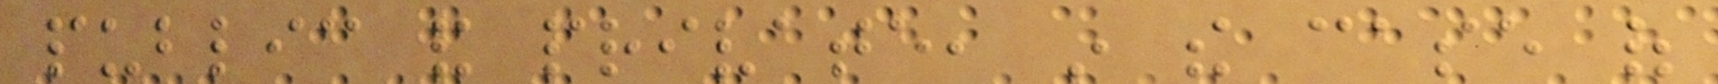public and private, in the case of
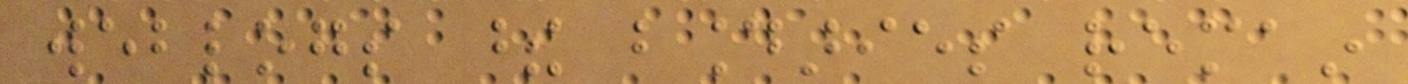weblogs these boundaries remain
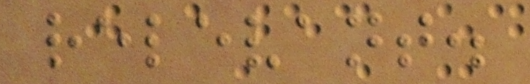relevant.
